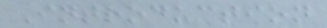Introduction
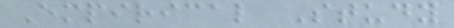Empirical Study
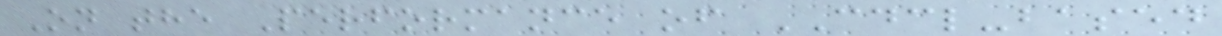On the Performance of CDCL-based
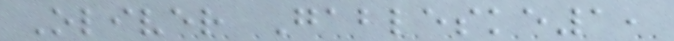Oliver Gableske1,
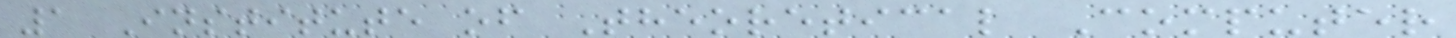1 Institute of Theoretical Computer
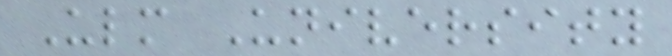Ulm University
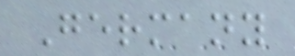Germany
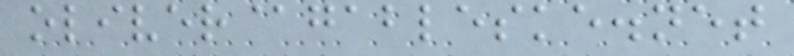oliver@gableske.net
